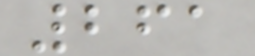261
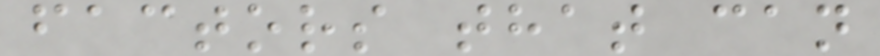factors that can
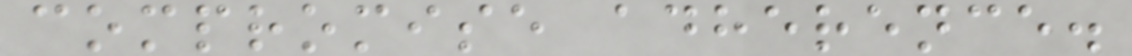compromise adherence.
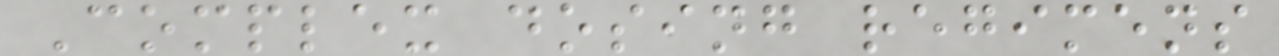Complex dosing regimens
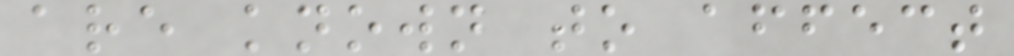are known to affect
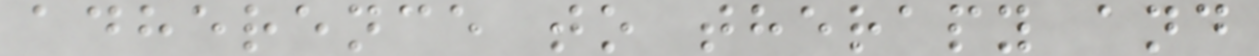adherence to therapy and
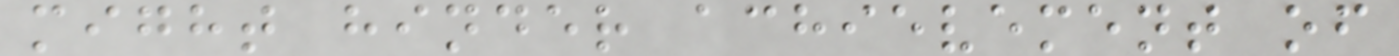might hinder achievement of
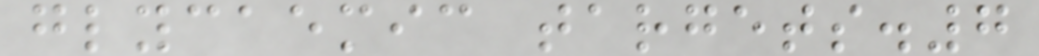glycaemic targets.7
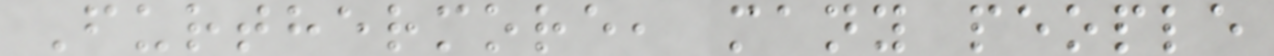Furthermore, many people
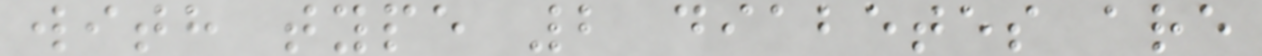with type 2 diabetes are
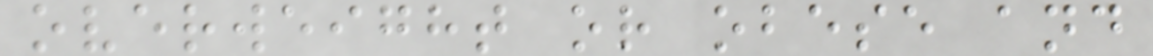overweight or obese and
